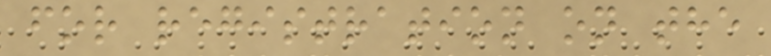for registration on the
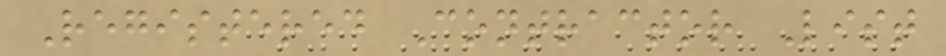Registered Contractor List
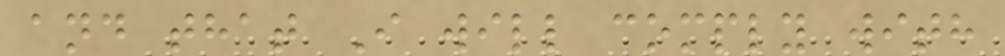and that I will comply with
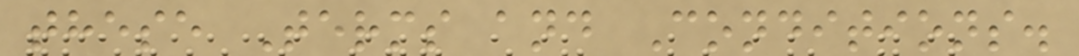these Terms and Conditions.
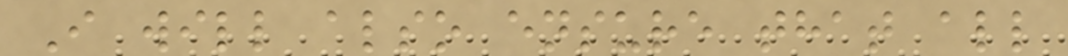I will also ensure that all
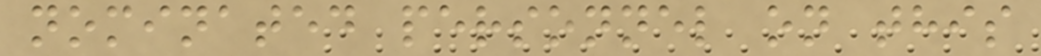nominated personnel on this
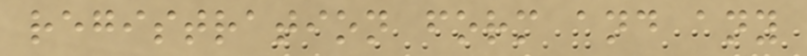registration form and any
